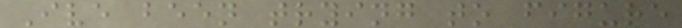Ive been trying to figure
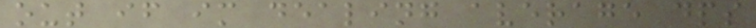out if im dealing average dps
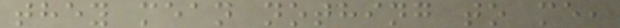they mean nothing to me,
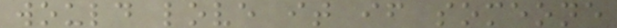would love it if someone
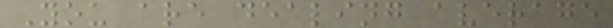You are dealing average
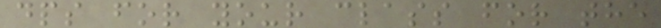dps for your class for the
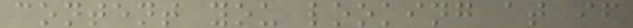content you looking at if
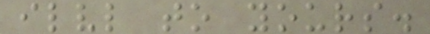ilvl to yours.
